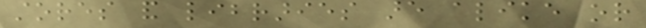stores and libraries are alike or
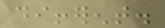different.
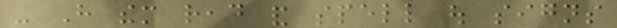- Have them read and spell out signs
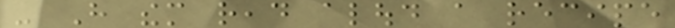- Have them read aloud a recipe
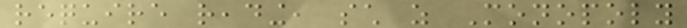require reading, such as Monopoly
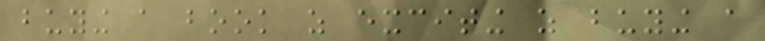buying a book as exciting as buying a
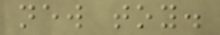new toy.
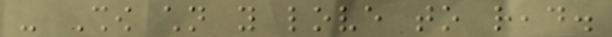- Show children you love to read.
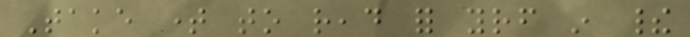Take time to read for yourself in their
